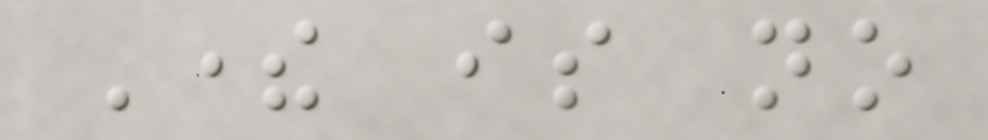There is no
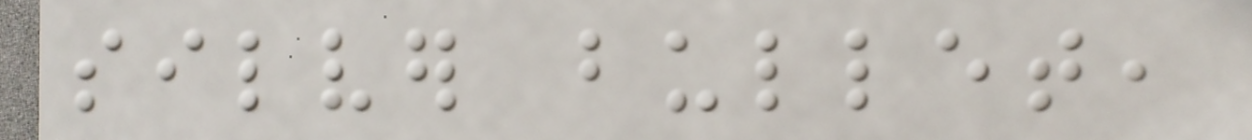silver bullet,
